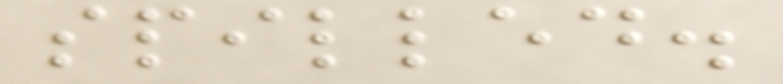spilled.
